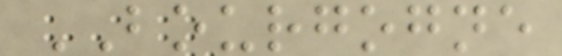BOURGOGNE
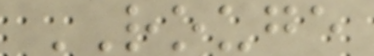ROUGE
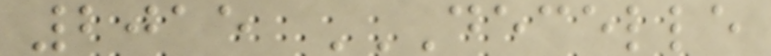2015 DECELLE
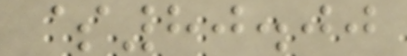$80.00
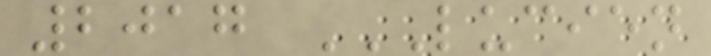2017 LUCIEN
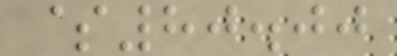$80.00
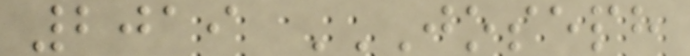2019 JOSEPH
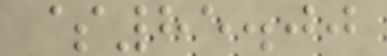$85.00
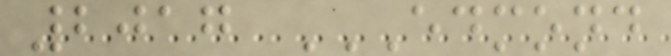2017 EDMOND
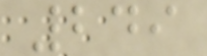249
